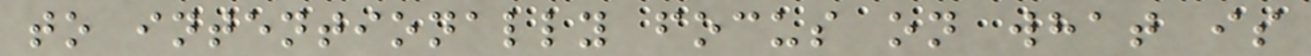to intentionally focus on what is
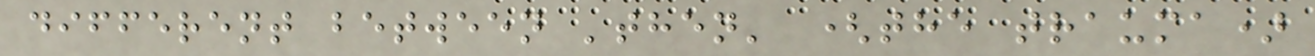different between 'then' (the trauma)
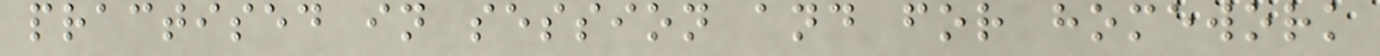practised in session and for homework
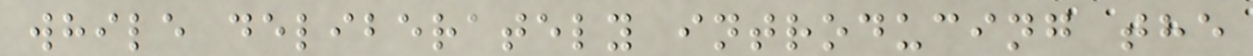while deliberately introducing the
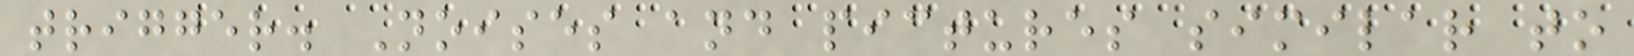trigger. Noises and pictures similar to
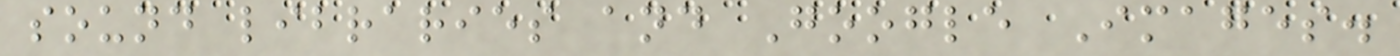sound libraries and Google Images.
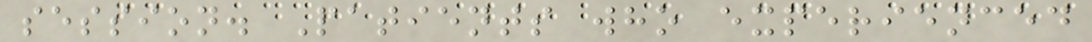session. Patients who experienced
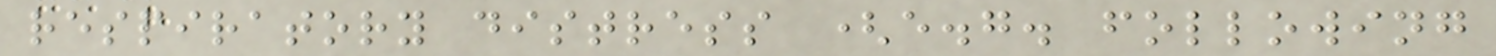respiratory distress (e.g. following
